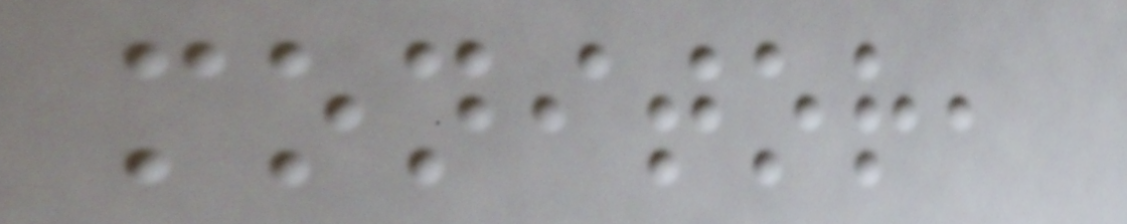monitor,
